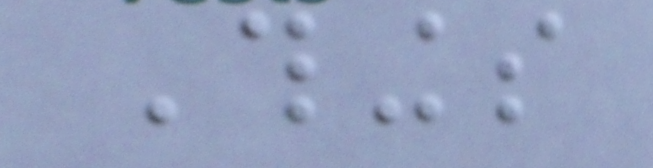Things
